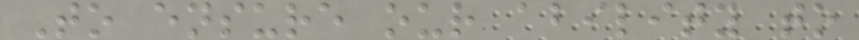To ensure our ability to
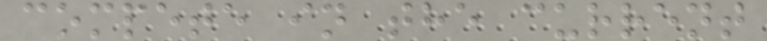compete in the current
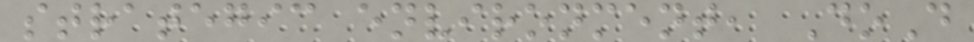strategic environment, DoD
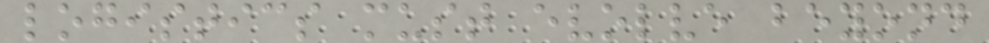logistics must evolve beyond
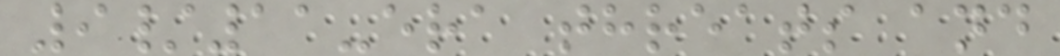9/11-era threats and
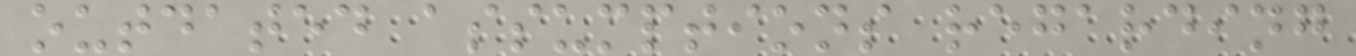outdated assumptions regarding
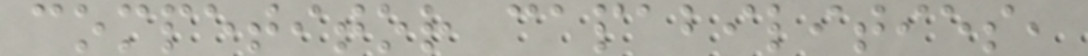competitor capabilities,
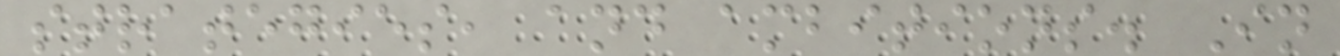strategies, and ambitions. In
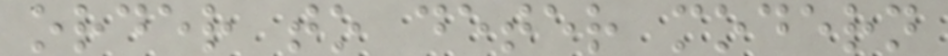order to deter modern
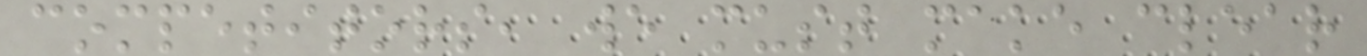competitors, we must make clear
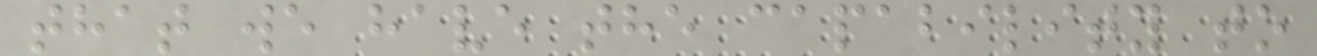that we have the capability to
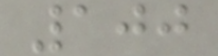100
